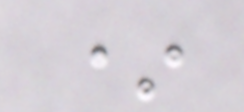*
